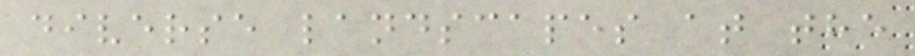diverse landscapes at the
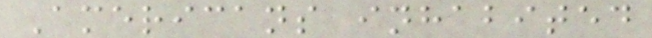Americans inhabited
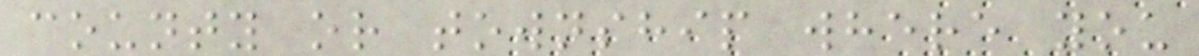county or township where you
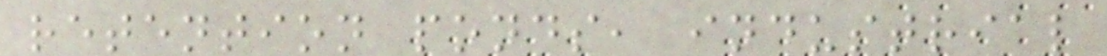retention ponds, industrial
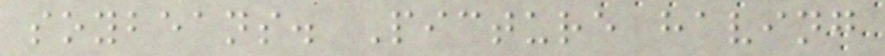soybeans. Picture having
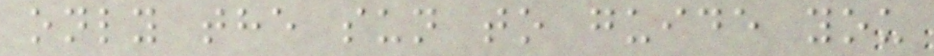only the sun to guide you
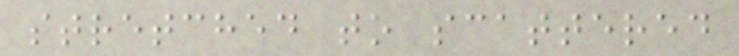stretched to scattered
